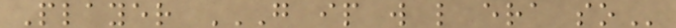Player G IP W L ERA SO
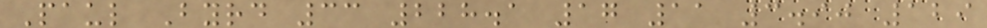Paul Byrd 33 228.1 17 11 3.90 129
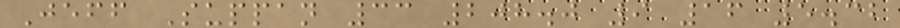Jeff Suppan 33 208.0 9 16 5.32
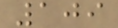109
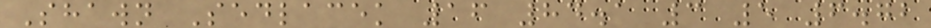Shawn Sedlacek 16 84.1 3 5 6.72
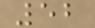52
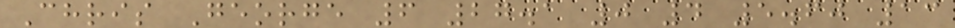Chris George 6 27.1 0 4 5.60 13
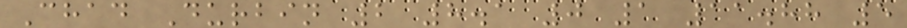Chad Durbin 2 8.1 0 1 11.88 5
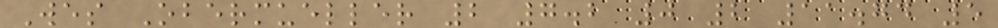Wes Obermueller 2 7.2 0 2 11.74 5
